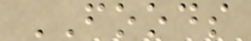FOODS
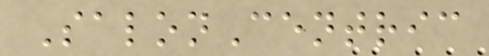SalonCentric
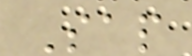Sap
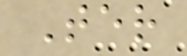Ter
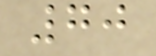70
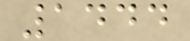1444
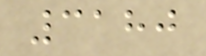3180
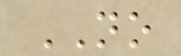NO
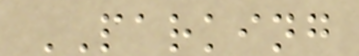PARKING
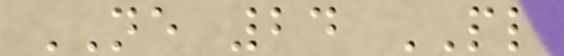NE 24 PL
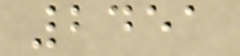2451
